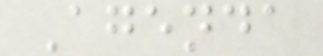Agenda
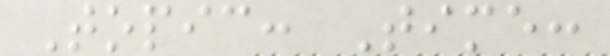Topic: Time:
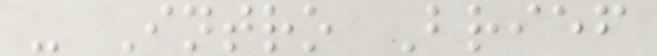- Intro Brief
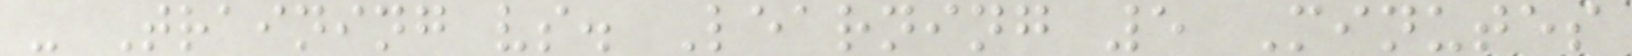- Training vs. Learning 5 Minutes
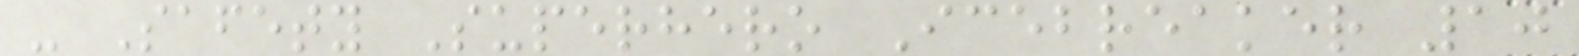- Safety Superhero Icebreaker 10
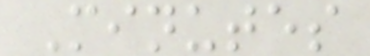Minutes
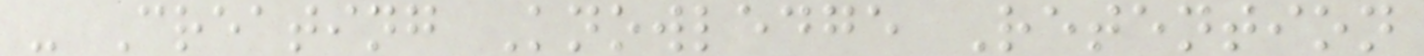- Creating Knowledge Retention
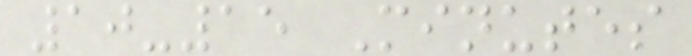10-15 Minutes
